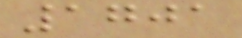1701
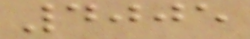4005
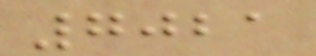7021
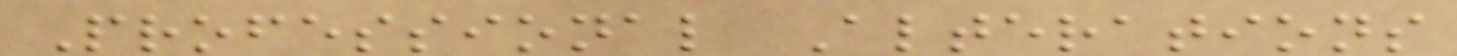Professional Alterations
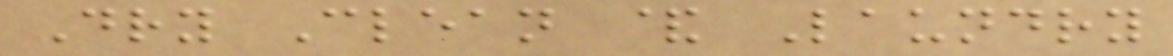Dry Clean & Laundry
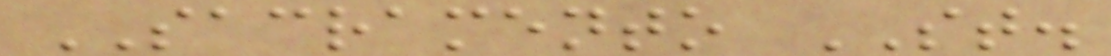SACRAMENTO ST.
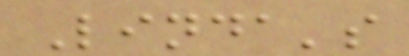Linda's
